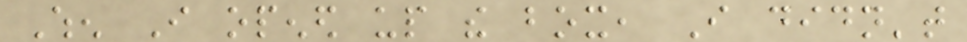When I opened up the box, I didn't
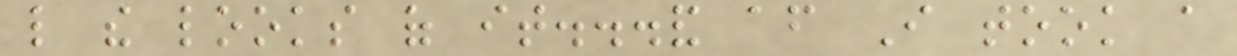like the looks of it...and after I took a
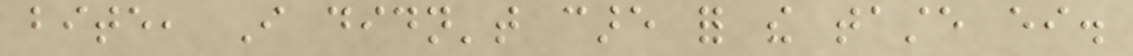bite, I didn't care for the taste either.
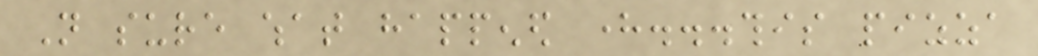Not sure what happened here...this pizza
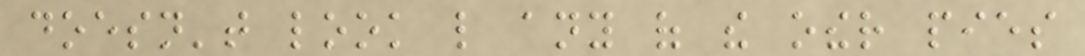doesn't look like any of the other pies
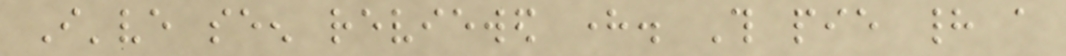I've seen reviewed here. This pie had a
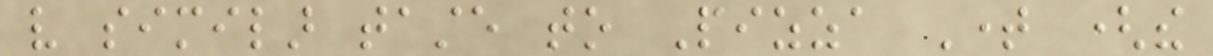very similar taste to Pizza Time (the
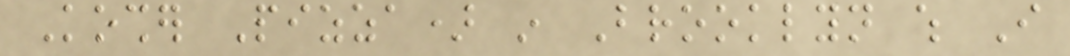Kosher Pizza) in Brooklyn which I
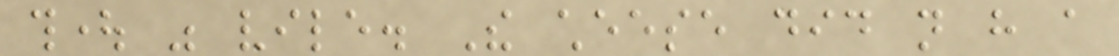thought was vile. The cheese did not have a
